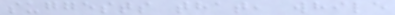suggests that, while
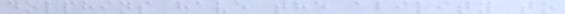dolphins have the ability to
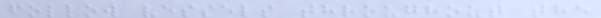follow vessels throughout the
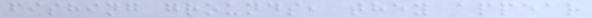fishing grounds, they appear
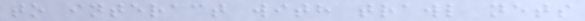to interact with trawl nets
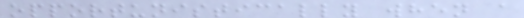opportunistically when a
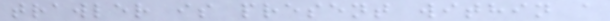trawler is present within a
